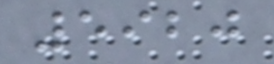5920
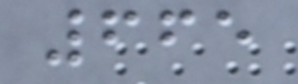665
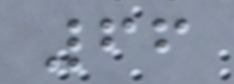66
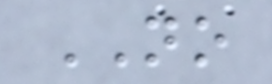NO
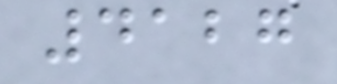4127
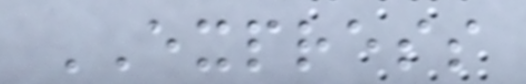EXPRESS
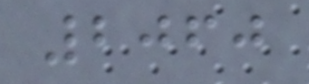2060
